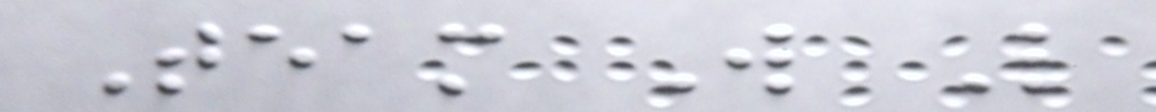Team W L
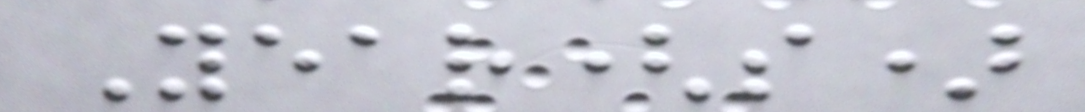Year(s)
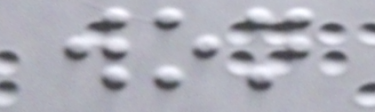won
